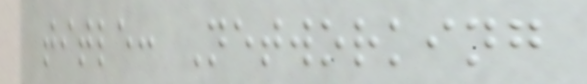title: Networking
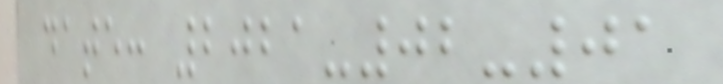date: 2021-02-01
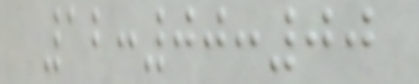12:00:00
